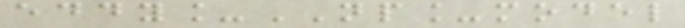eddy_NP_model
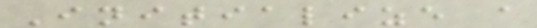Initialize a
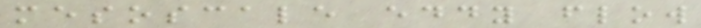mesoscale eddy flow
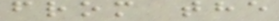from the
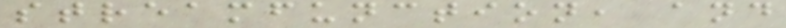streamfunction, and
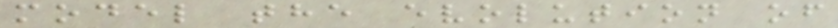model the evolution of
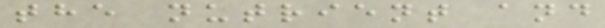the nutrient and
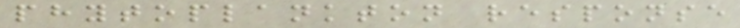phytoplankton response
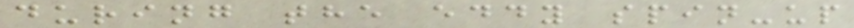during the eddy spin-up
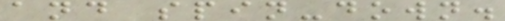and spin-down.
